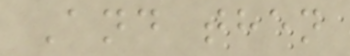And then
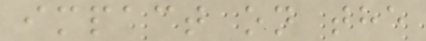impact on the
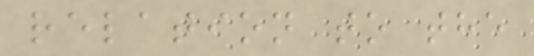relation to the
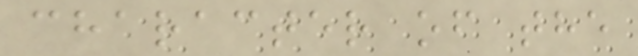character of the
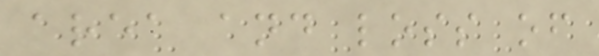area and loss of
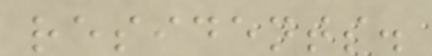residents.
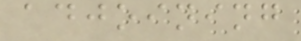adjoining
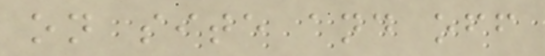on site and off
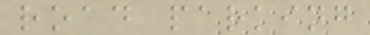road parking
